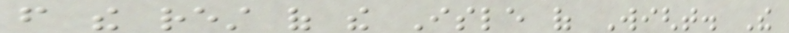from the rest of the Isle of Wight. The
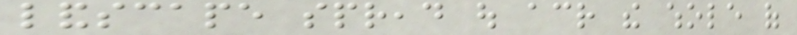landscape spread out across the whole of
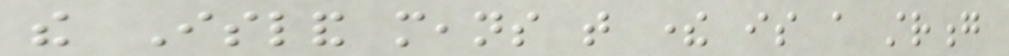the Island means that there is a strong
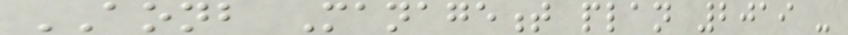AONB Management plan 2019 -
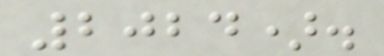2024).
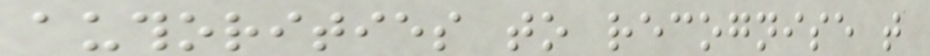authorities to recognise that
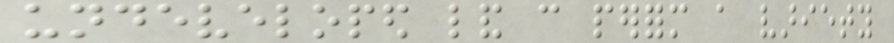undeveloped land can perform a variety
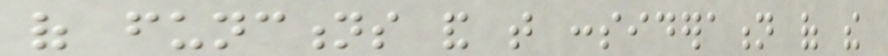of functions and that consideration of the
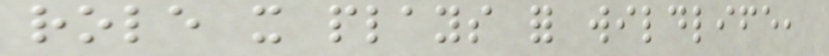role it plays for wildlife,
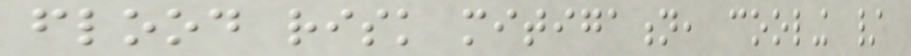flood risk mitigation, cooling /
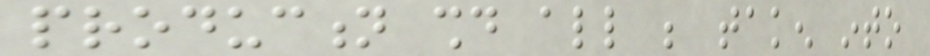production should all be taken into
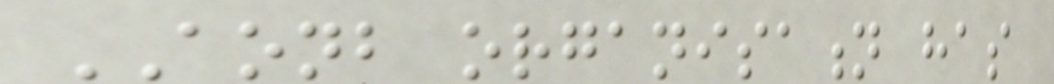AONB organisation has
